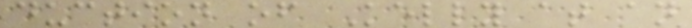duction of Kelly at an
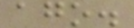ago.
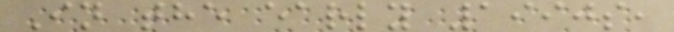In the early 1990s,
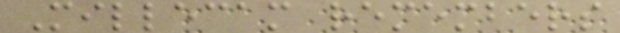Millecam remembers
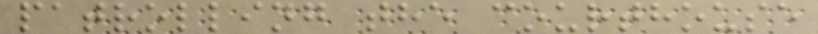patrolling the courthouse
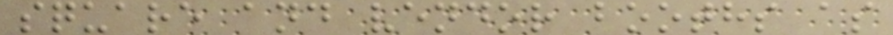square and vendor booths as
